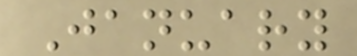January
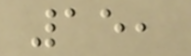15,
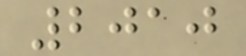2010
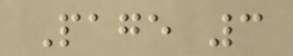Page 3
